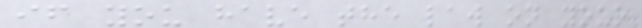if you have the law on your
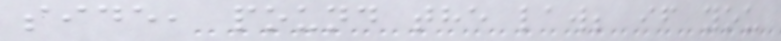side, pound the law; if you
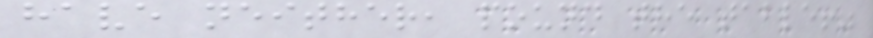have neither, pound the table!"
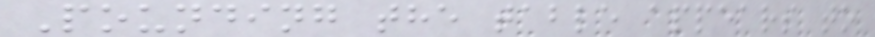Pounding the table appears to
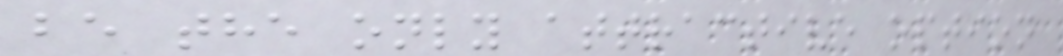be the only attractive option
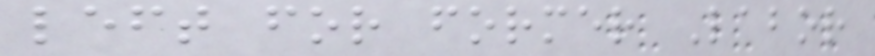left for former Labor
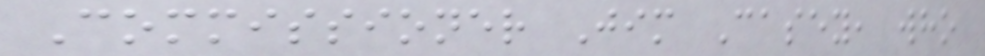Commissioner Jim Casey, who
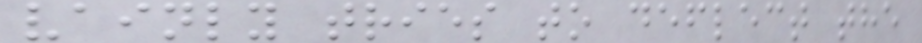vainly tries to deflect the
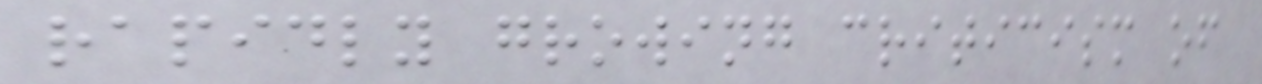rapidly growing criticism of
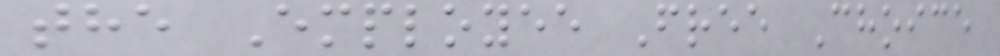the Employee Free Choice
